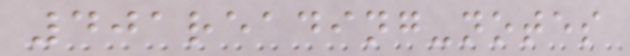401reading-notes
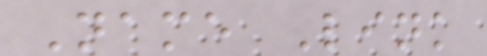Name Link
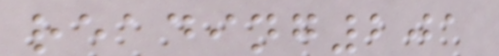reading201
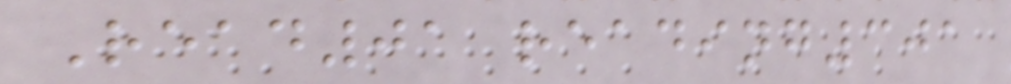Read01 reading301
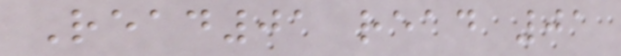Read01 read 01
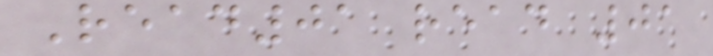Read01 read 01
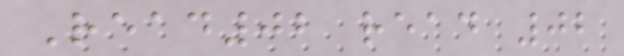Read02 read 02
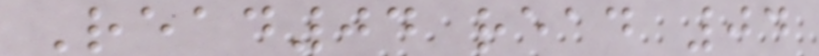Read04 read 04
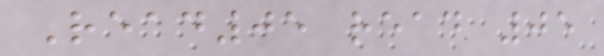Read05 read 05
